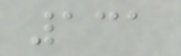131
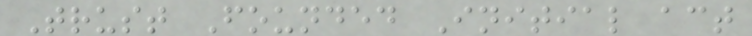Trust Founded Initial act
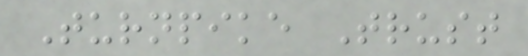Turnpike Trust
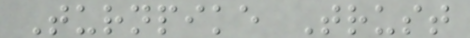Turnpike Trust
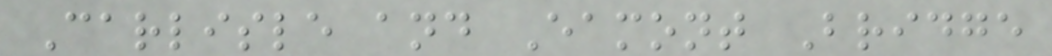Carlisle and Eamont Bridge
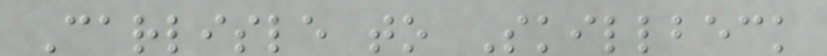Carlisle to Skillbeck
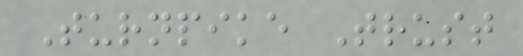Turnpike Trust
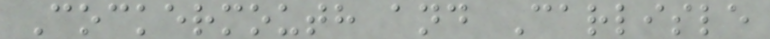Cockermouth and Carlisle
